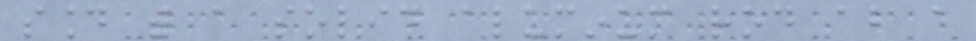sound with a solid aluminum rod about a
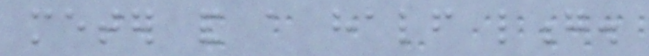meter and a half long.
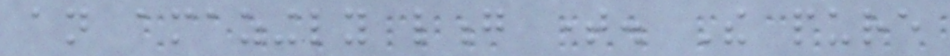an amazingly long time. The pure
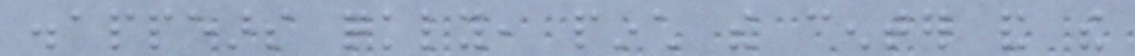disappears quickly, pinch the center and the
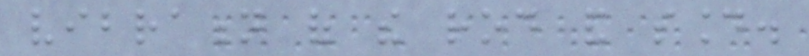vibration of the rod and sound.
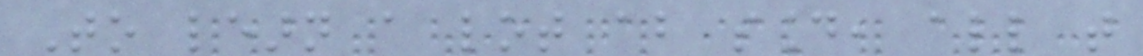To learn a lot about sound, all that
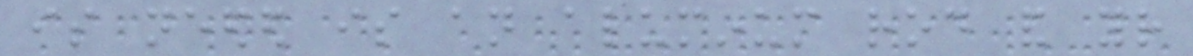is needed is an aluminum rod and your
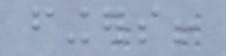fingers!
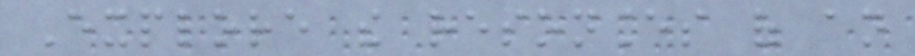Explore the resonances of an
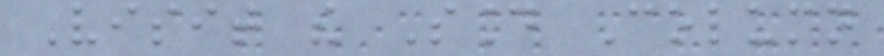Visit the Sound Column
